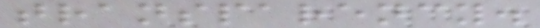transparency.
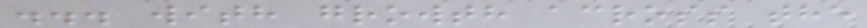... with growth across the
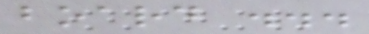board ...
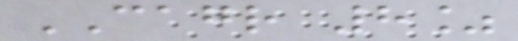CAGR 8%
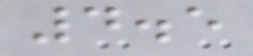4.5
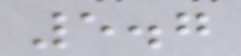5.7
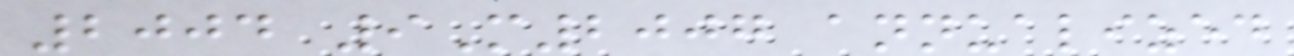2004 9M2007 annualized
